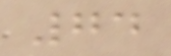74
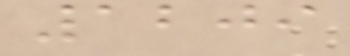1209
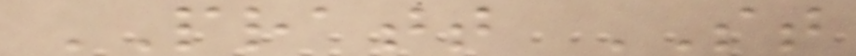PRATT ST
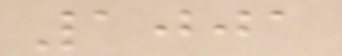1001
